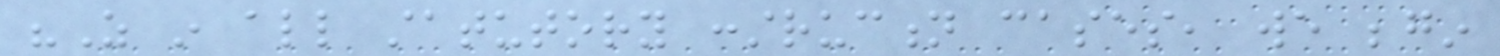"As in all statutory construction cases, we begin
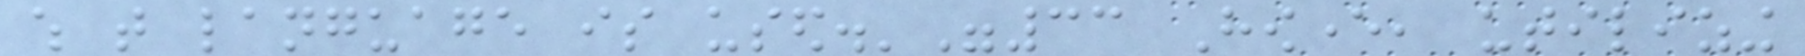which that language is used.'"33 However, utilizing
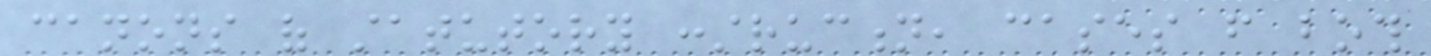canons of statutory construction, cases from both
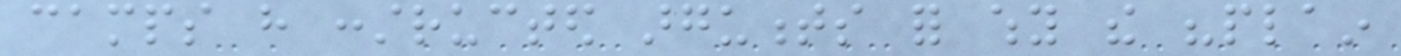camps have constructed arguments for why the "plain
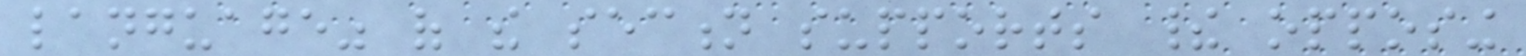language" of the section supports their opposing
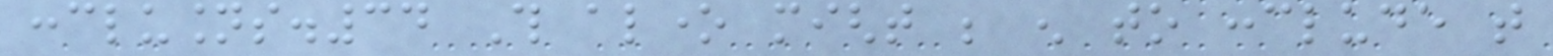conclusions.34 This alone might be enough to conclude that
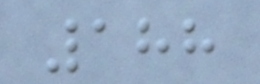188
